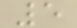5
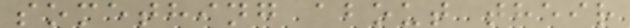something about their
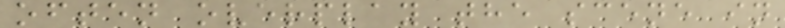often overplay the scene in
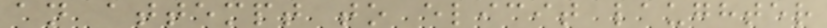an attempt to elicit laughter
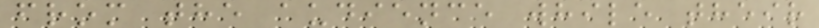from the audience while their
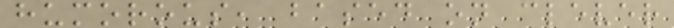humorous, based on clever
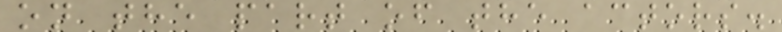on the part of the actors.
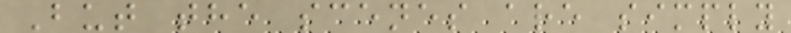But the scenes are simply
